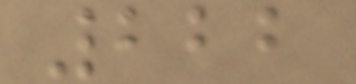222
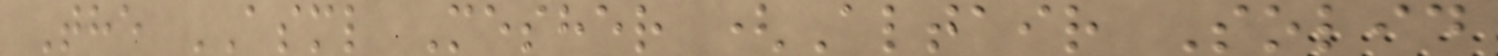The ASML Mesher (Altair Solid
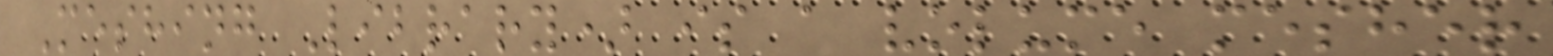Meshing Library) is a volume mesher
